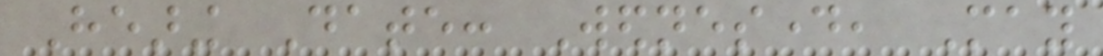Hearing Date: Wednesday, May
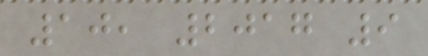10, 2017 9
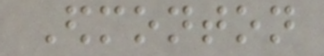Edmonton
